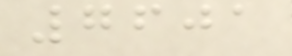7601
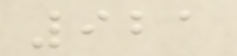921
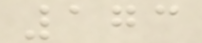173
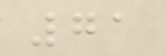71
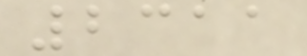2311
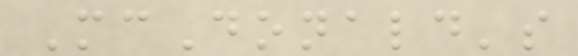McDonald's
